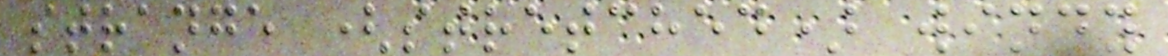strange (stretched) windy
